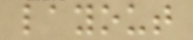layout
